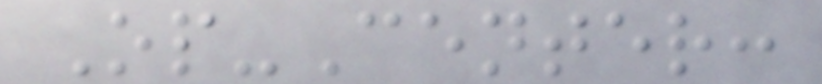Op-Center:
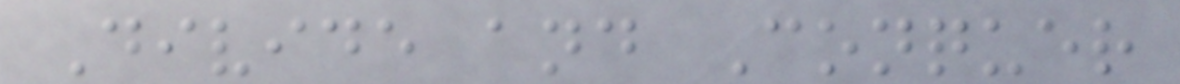Divide and Conquer
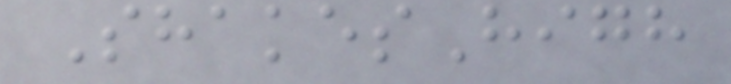ShakesHigh
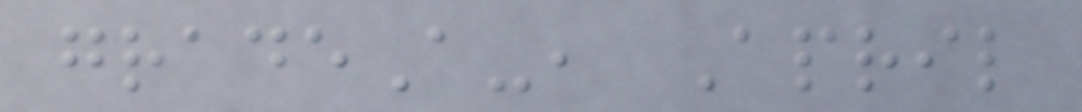gradeA-, April
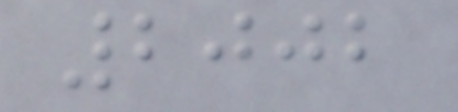2002
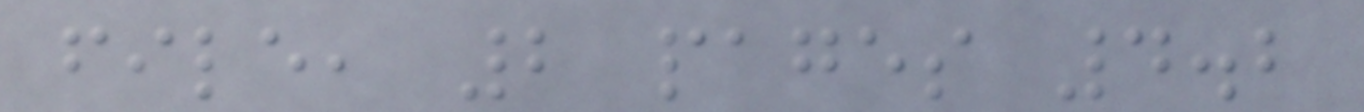file, 2 pages 4.2
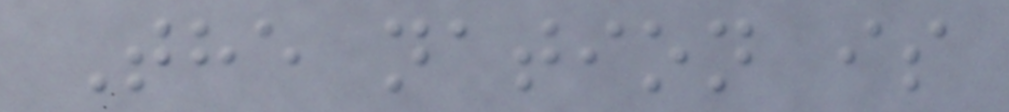The nation is
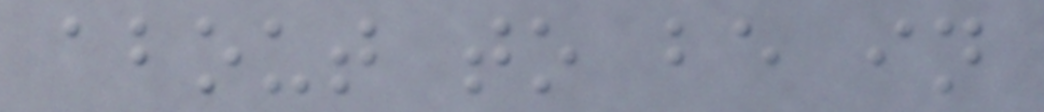about to be in
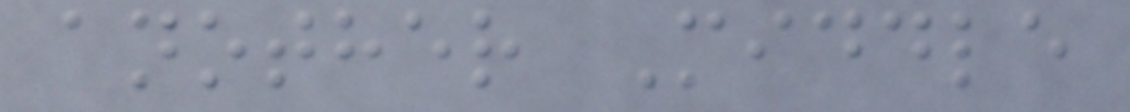another Middle
